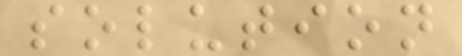solution
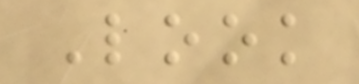Look
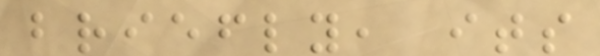briefly, its
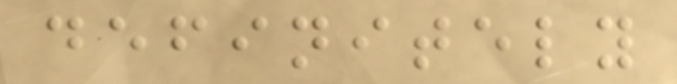definitely
